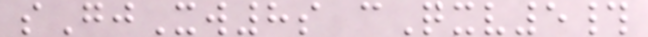sGjXw8s cQxv5#
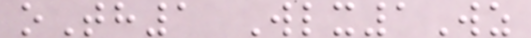oTh1 Wlx1Wz
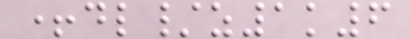+dl/z1k6
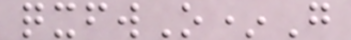qxfwO*G
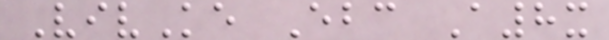VivKe Ebc A8x
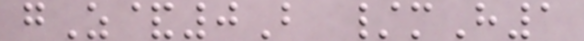gZ&0B /mH1
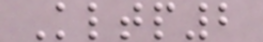Kltp2
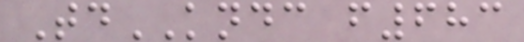TdKNDC f683
